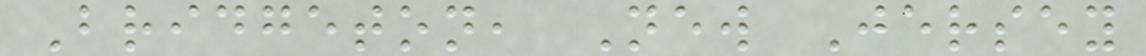Bridgeton, New Jersey
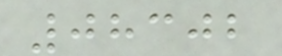08302
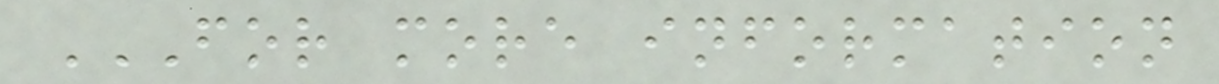FOR MORE INFORMATION
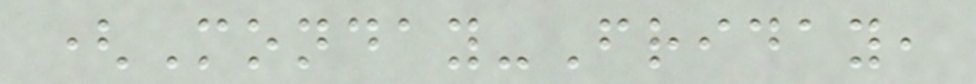(Monday-Friday,
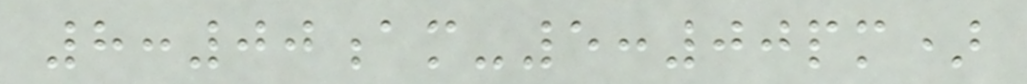8:00am-5:00pm)
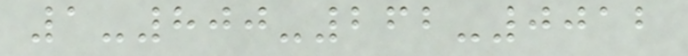1-800-262-0012
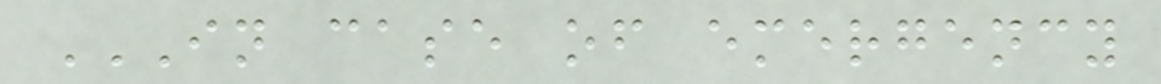IN CASE OF EMERGENCY
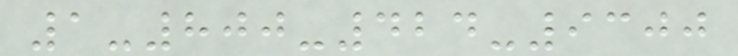1-800-424-9300
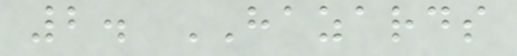2. HAZARDS
